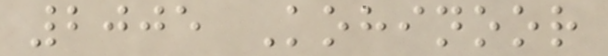2005 Kohinoor
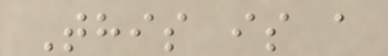This is a
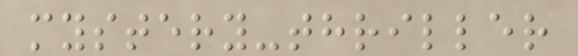mystery-thriller
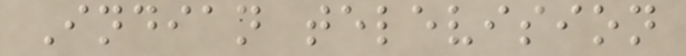Indian television
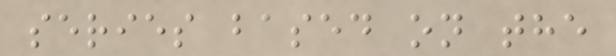series based on the
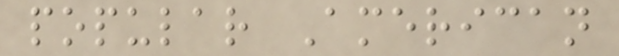popular American
